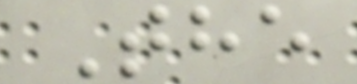The
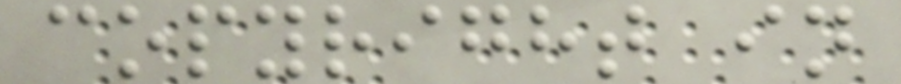copyright in
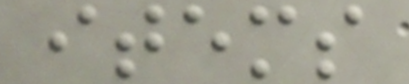items
